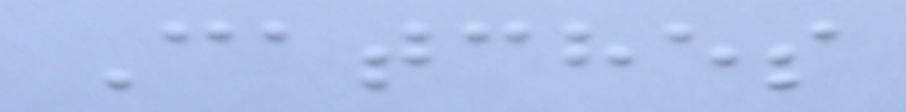Catches
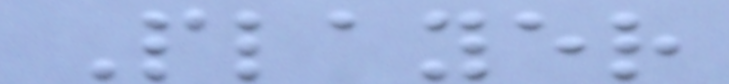Player
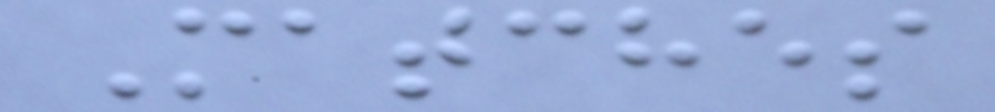Matches
